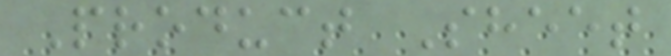Product Sheet
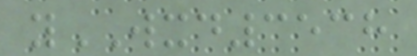yWXD3538
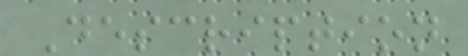Description
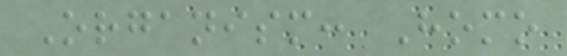Organism: Homo
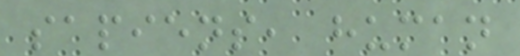sapiens, human
